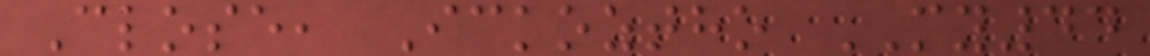Close, Ickoztho MY44
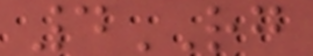4RG
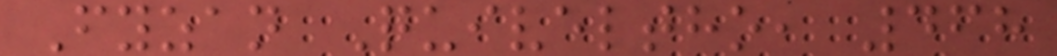Fyzan Quiveltho, 468
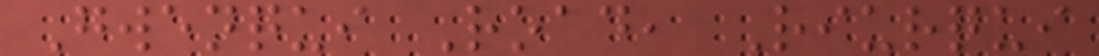Gwenqui Road, Riurqui
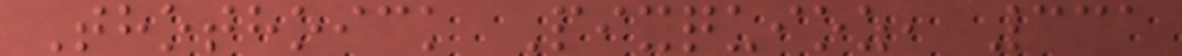Thothoick Pixquioz, 331
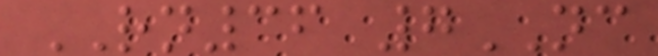RN36 7NC
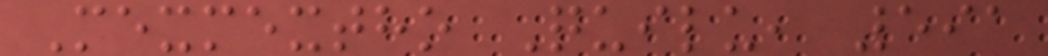Mexmextho Quilu, 591
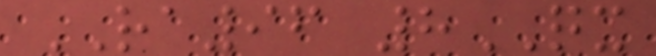RA96 8QX
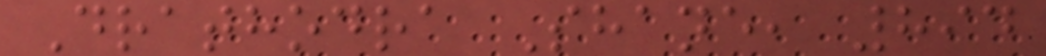Drathodra Shane, 894
